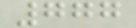777
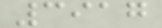3917
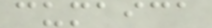cumaica
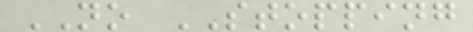NO STOPPING
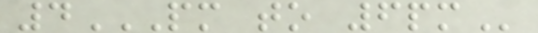4PM TO 6PM
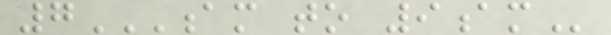7AM TO 9AM
